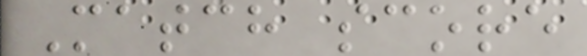Match score
